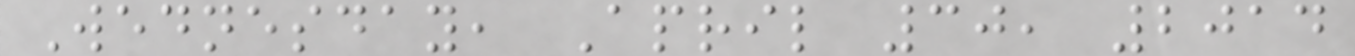Wednesday, April 30, 2014
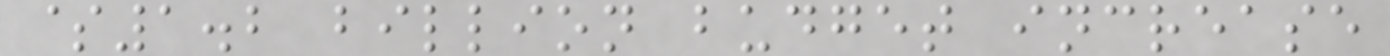$1.2 billion budget increase
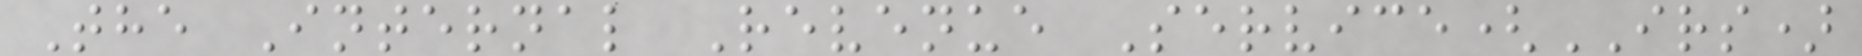The Internal Revenue Service(IRS)
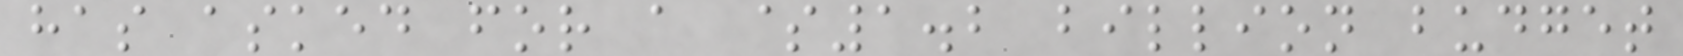has asked for a $1.2 billion budget
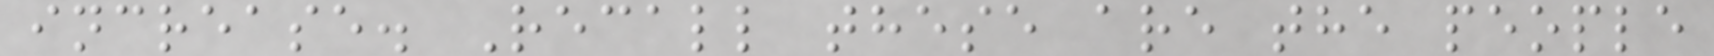increase. Recall these are the people
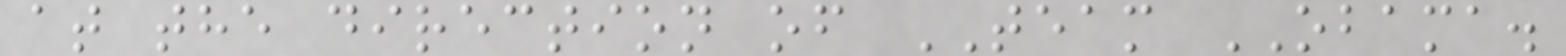at the direction of TEAM OBAMA.
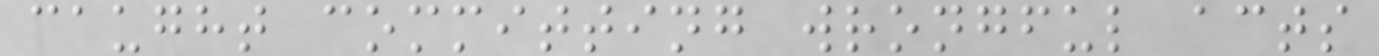caught committing wrongful acts
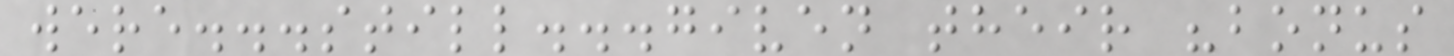were...still...given their "bonus
